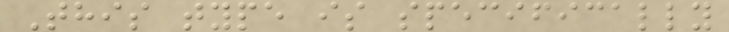This type is specifically
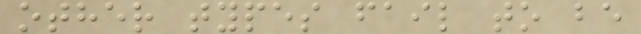other types fail to be
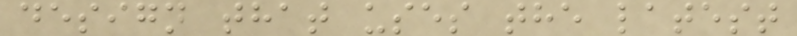design that uses the latest
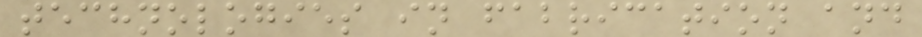technologies in fabrication and
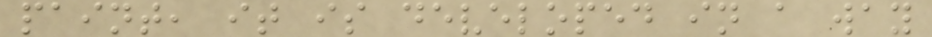paint, it is developed in a way
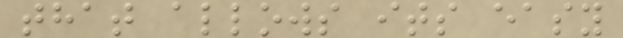that allows its easy
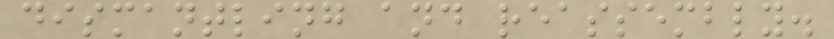dismantling and reassembly.
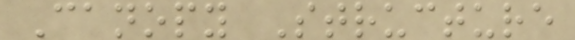Canopy Structure
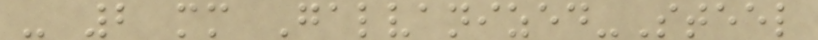- 2 mm Galvanized-Steel
